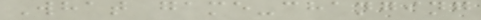What game-changing
